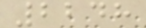2248
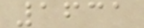1631
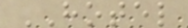HOTEL
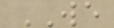WE
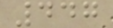447
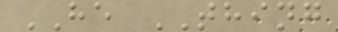HE THING
